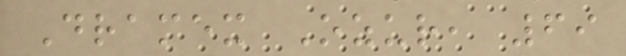Dramex Ozur, 69
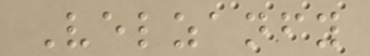Velzanfy
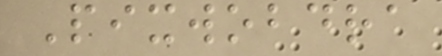Pixwobdra
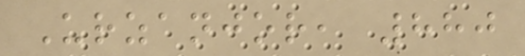Urzanjor, 880
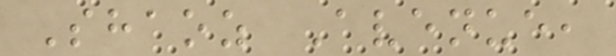Shaoz Avenue,
